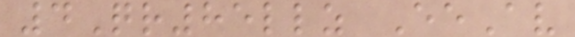4Qr85llz EeAv
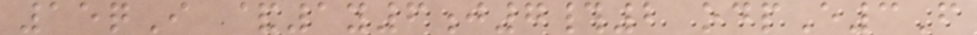15qI &1y6j7#2 odpE3F
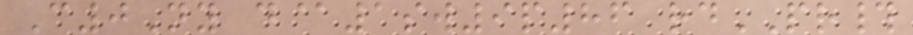C0Ny d@1sw9p86 rdPR#
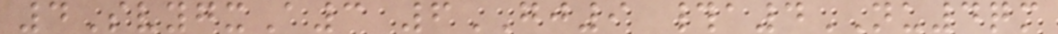4SvygxA3 6GJ9 #a4NU4qm
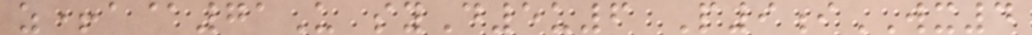z+a@71U syD5u6 P9iWX4
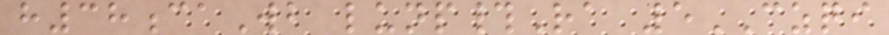h38caWb lunp#Ra 5CZQI
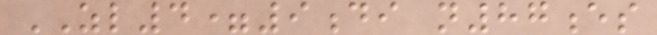ZL4=9di n87es
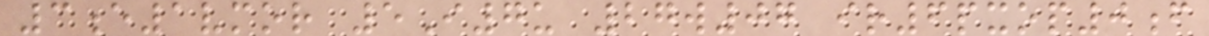3e1vmor 5I7u 27w07 ir6pxop0f
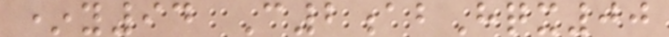*y94 C2abHqx00
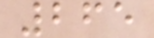265
